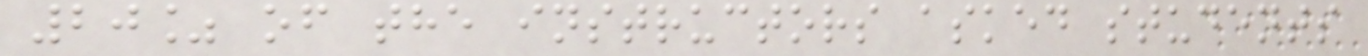20% of the instructors asked students
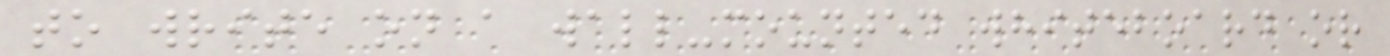to write on a wall-mounted whiteboard or
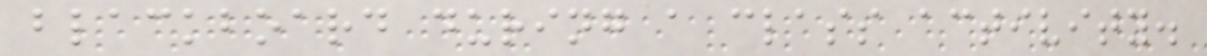blackboard during a class activity.
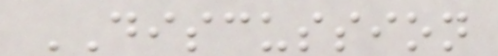DISCUSSION
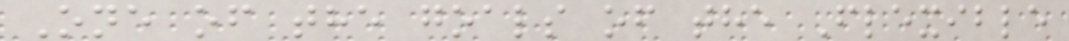One of the goals of the Flexible
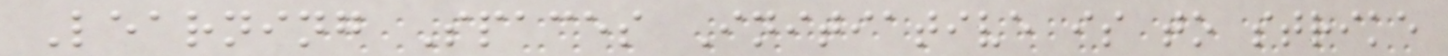Learning Spaces Initiative is to strike
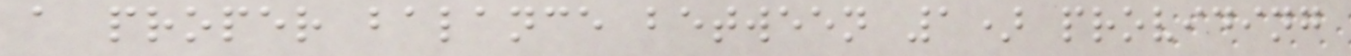a proper balance between 1) providing
